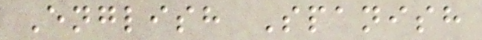English Spanish
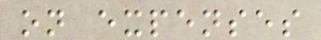on expenses
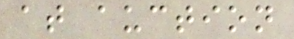at auction
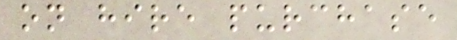on hire purchase
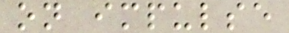on impulse
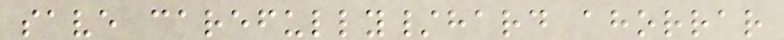save carefully/hard ahorrar
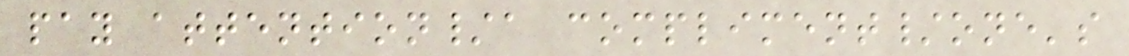pay attention/a compliment/one's
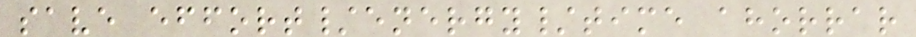save effort/energy/time ahorrar
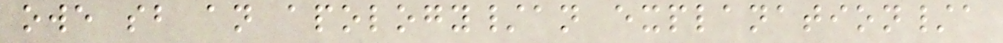owe sb an apology/an explanation/a
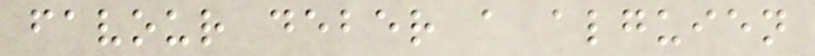favour deber a alguien
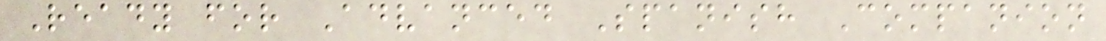Ready for Advanced Spanish Companion
